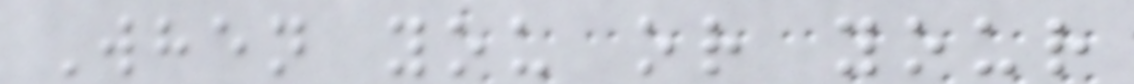When you or your
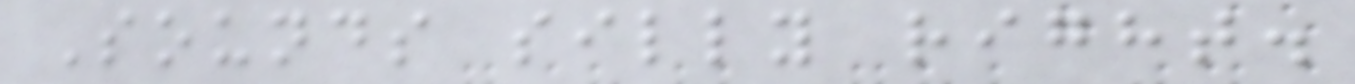Sounds silly right.
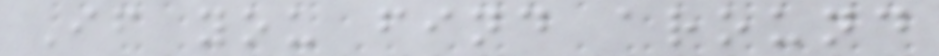If you find around
